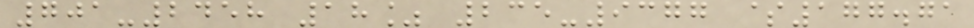701-2458 18% 235-9377 $177.71
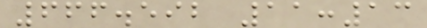666.592 11:13
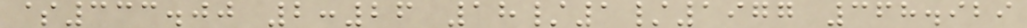$333.00 2:26 18/1/1977 368.929
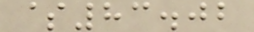$83.02
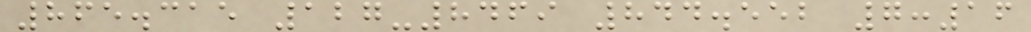865.315 127-8469 844.552 7:16
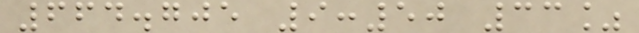664.705 9:50 33%
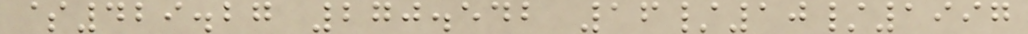$429.27 270.542 16/10/1997
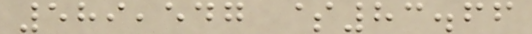589,547 $83.66
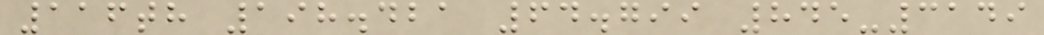116th 198.421 64.799 845-3149
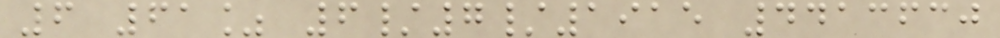6 61% 6/7/1915 4413630
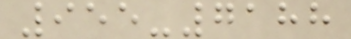955-7188
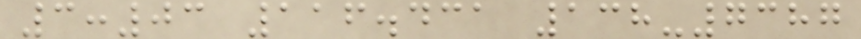3:03 116.431 138-7387
